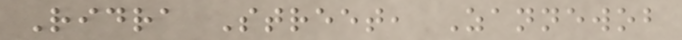Ridra Street, Zannewob
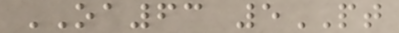OA63 5PT
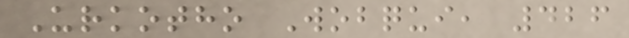Urkotho Wobqui, 426
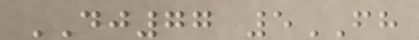DJ77 5FH
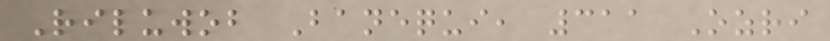Riluwob Banequi, 311 Ozri
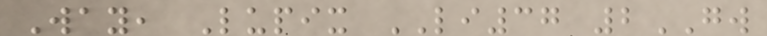Way, Lupix LI37 2GW
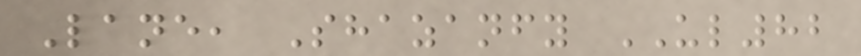Lane, Shazanfy UL82
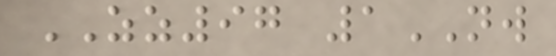ZZ97 1NW
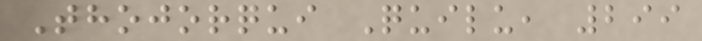Thojorqui Quilu, 299
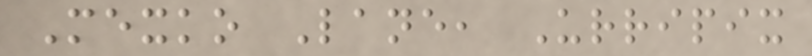Mexko Lane, Urripix
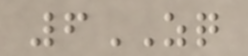6ZQ
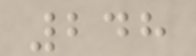248
